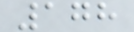178
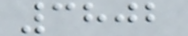3802
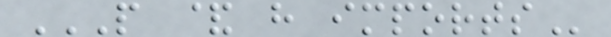P & H IMPORTS
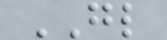GL
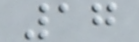17
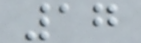17
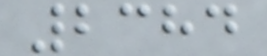2384
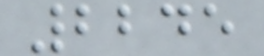2245
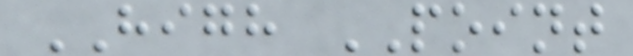HIGH POINT
